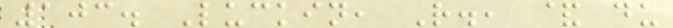103. Luckin, R., & du
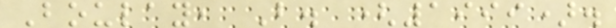Boulay, B. (1999).
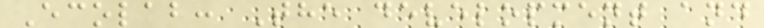Ecolab: The development and
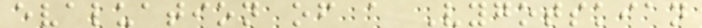evaluation of a Vygotskian
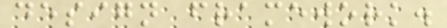design framework.
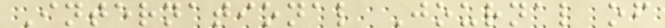International Journal of
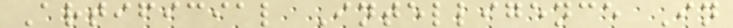Artificial Intelligence In
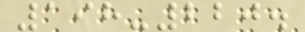198-220.
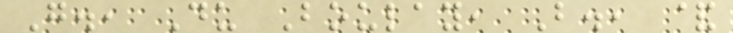G., Du Boulay, B., &
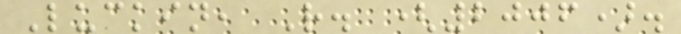Luckin, R. (2006).
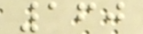160
